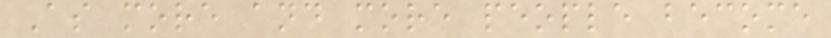As more and more people become
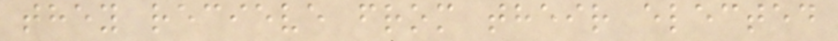they recieve from their elected
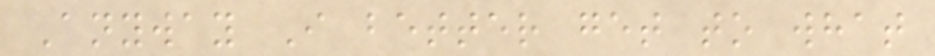Anyway I better get to what
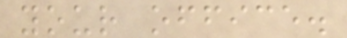your office.
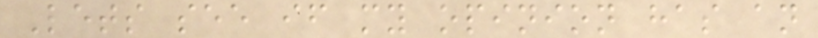Lets see if my opinion has an
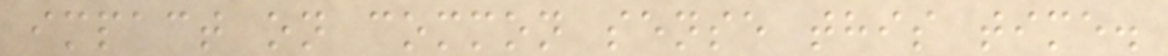impact on common sense this time.
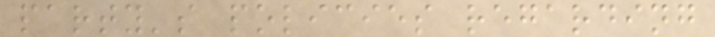party's policies regarding
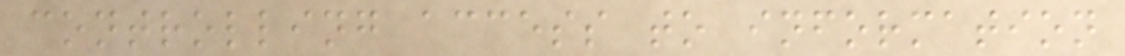controlling access to information
